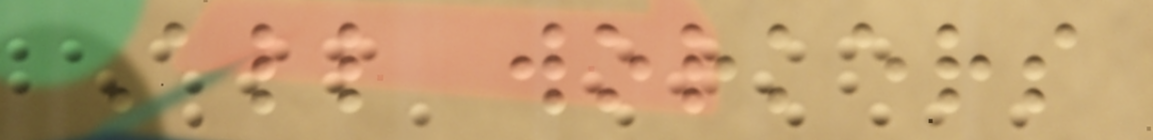All workers
